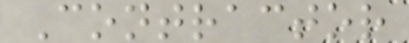Contractor
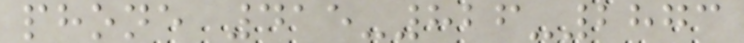phone 415-826-2873
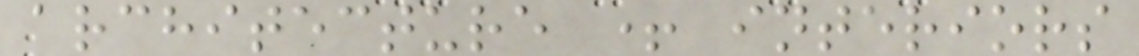architecture + interiors
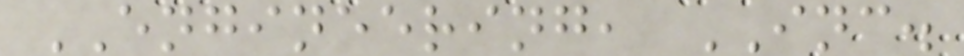ENGINEERING, INC.
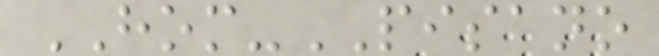HOM-PISANO
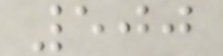500
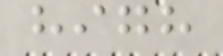high
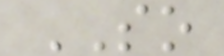SO
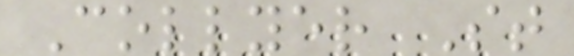Collyer St
